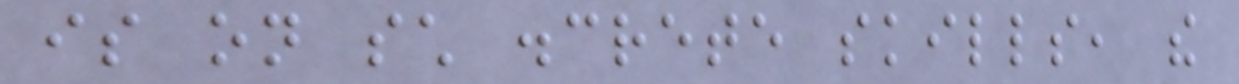is on such discrete skills, the
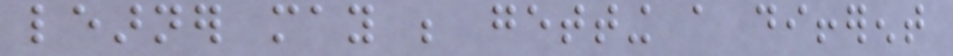learner may be getting a different
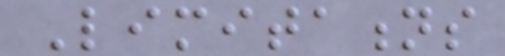Limitations
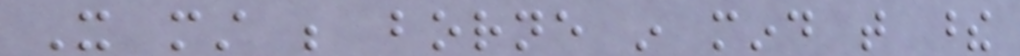It must be borne in mind that these
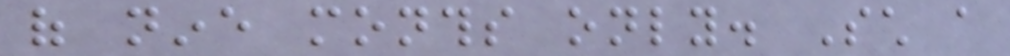of nine months only. Such a
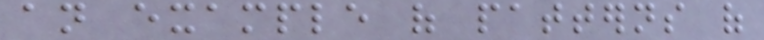an example of patterns of
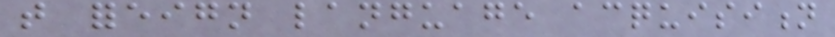that foreign language acquisition
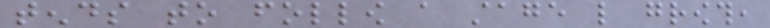tends to follow a stage like growth,
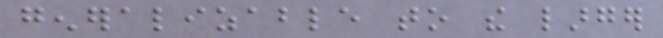generalizable to the larger
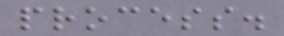process.
